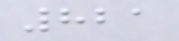821
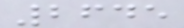2645
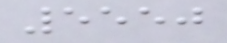5550
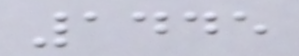1445
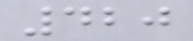420
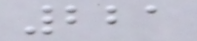221
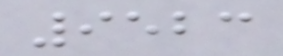9523
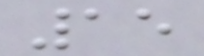15
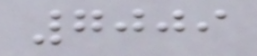7009
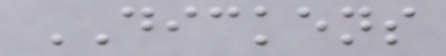DICKENS
